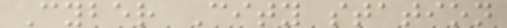Cyber City station
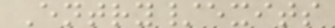Entry/exits
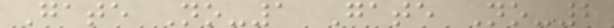Gate No-1 Gate No-2
